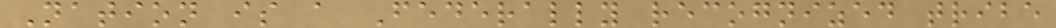Nation is a Federally recognized tribe
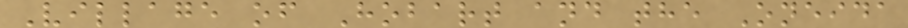Village of Hobart and the Oneida
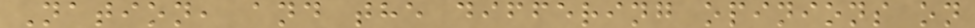Nation, and the differing opinions on
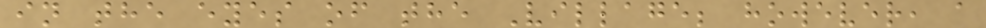in the eyes of the Village; however, a
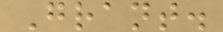Grant.
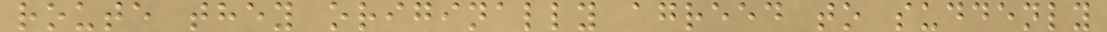route they originally agreed to suddenly
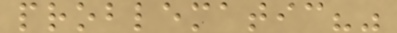problematic?"
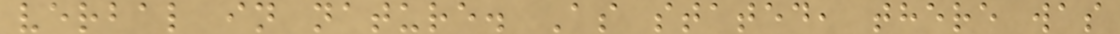verbal in nature. As stated, there was
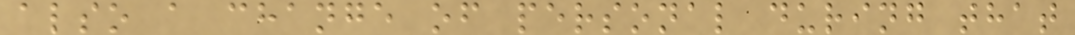also a change of personal during that
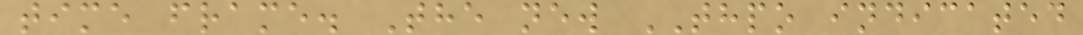time frame. The new THPO indicated
